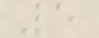5
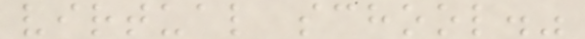virtual school."
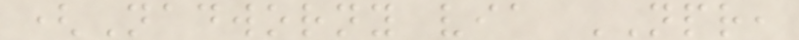(Nadworny via NPR,
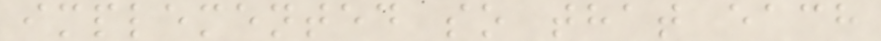implemented so that each
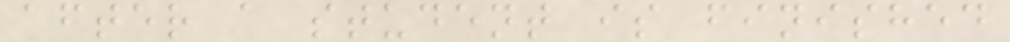after a student is finished
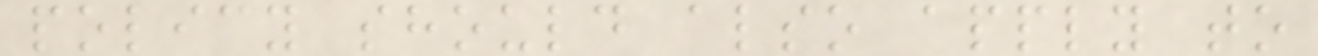policy should also apply to
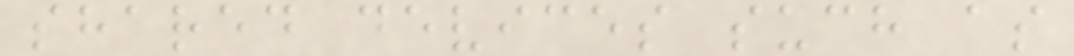shared devices such as
